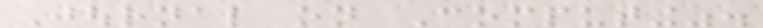Journal on Computing".
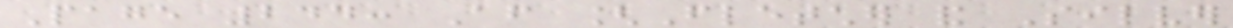Page 244: After [Fletcher and Silver
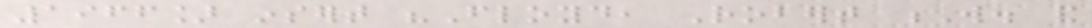1966] insert "Floyd, Robert W. and
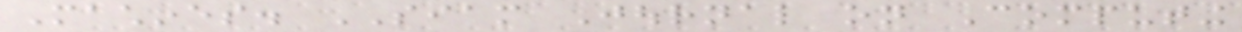Machines. SIAM Journal on Computing
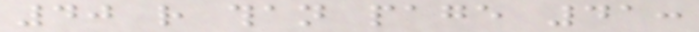40 rather than page 41:
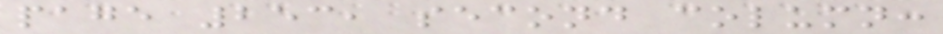page 253, second column:
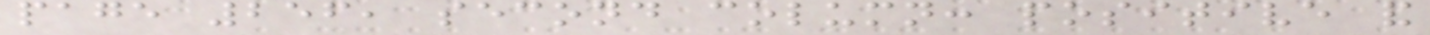page 256, second column: positive and
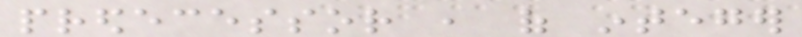predecessor , of integer
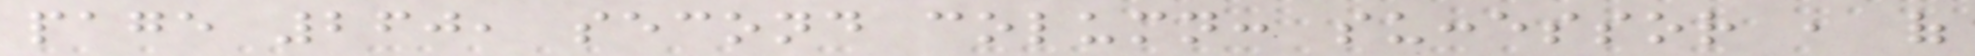page 260, second column: successor , of
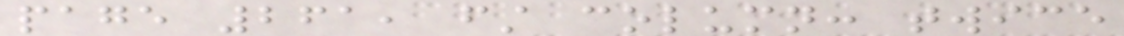page 261, first column: twice
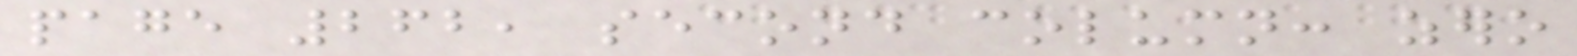page 262, second column: zero
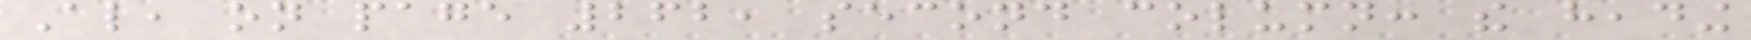Also, on page 262, second column: the heading
